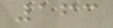163
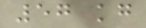57 kg
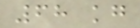68 kg
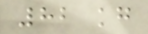82 kg
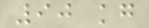90 kg
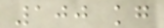100 kg
